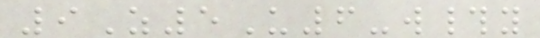9Z5U6-w#y
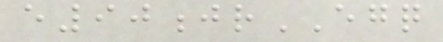e90jrEGQ
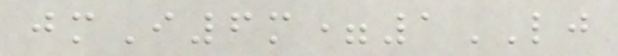jmI6m=1LJ
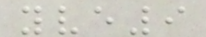yve9
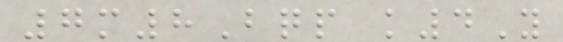7m8Bqp k4Y
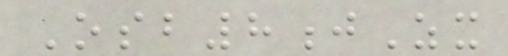Osb8jZx
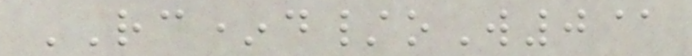RC*d/oW0@
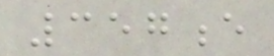357e
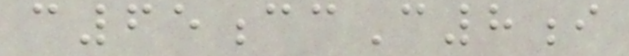c65ccC8i
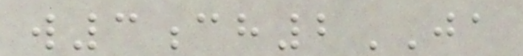w3ch2JA
